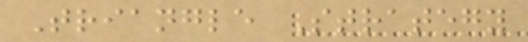Triangle Strategy
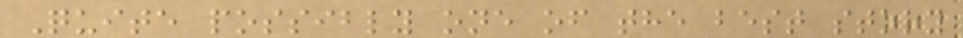Quite possibly one of the best story
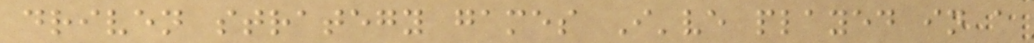driven strategy games I've played in a
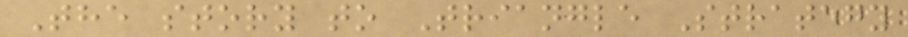The story to Triangle Strategy
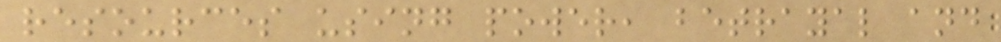resources using power, betrayal and
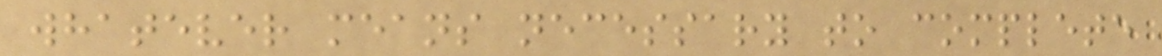whatever means necessary to complete
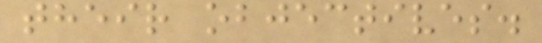their objectives.
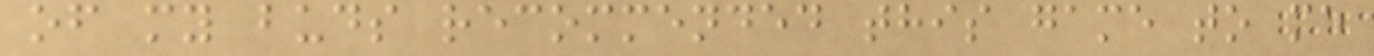of my buds recommended this game to me
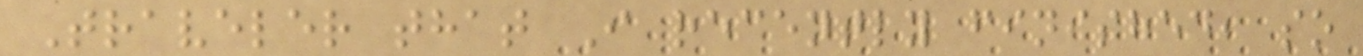Traveler that I recently finished, so
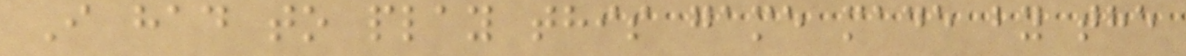I had to play this game made by the
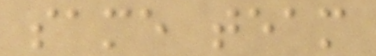same team
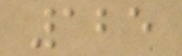125
